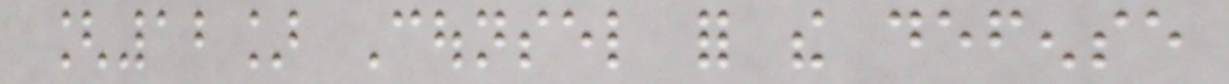[12] Counsel for the defense
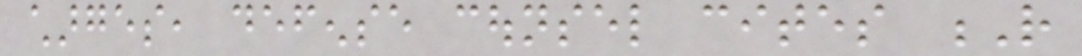charges, defense counsel cites R
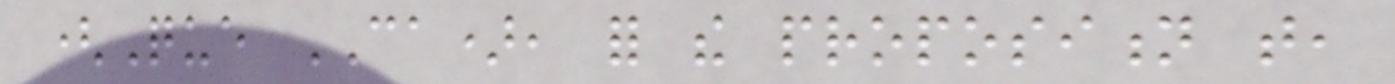(Que CA), for the proposition that,
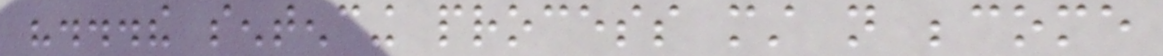"...the sentencing process must not become
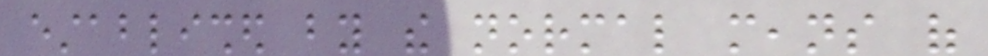established by the normal means of
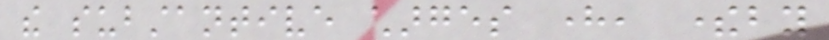the substantive charges here, thereby
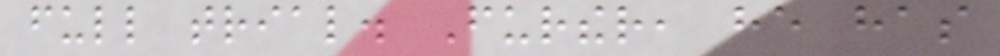full trial. Further, he has
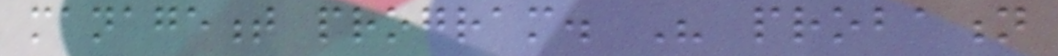management program. His probation
